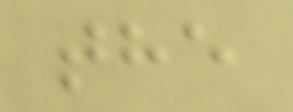the
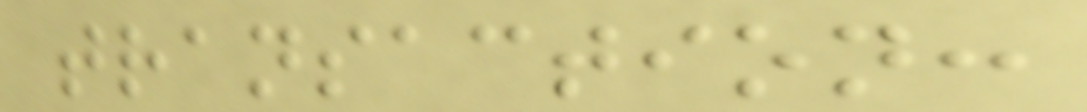transaction:
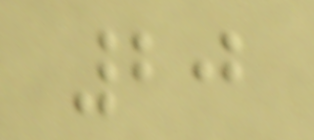20
